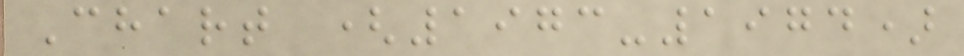Chart (1973-1974)
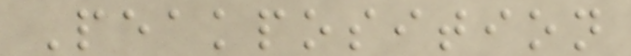Peakposition
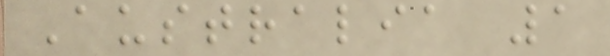Australia 1
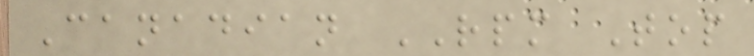Canadian RPM Top
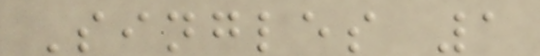Singles 1
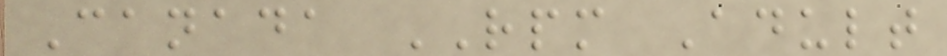Canada RPM Adult
